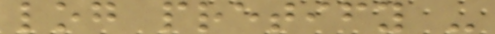log pretify -
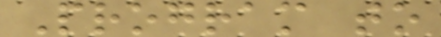Program to
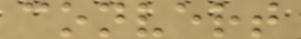convert
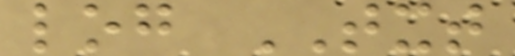log TXT
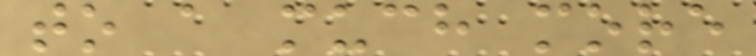to a much more
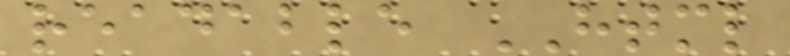readable HTML
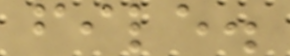file.
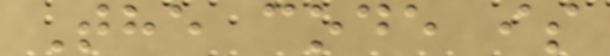The code is
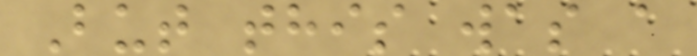But this was a
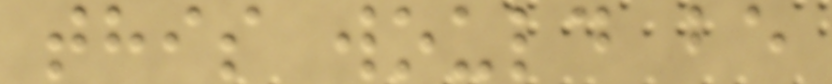this would be
